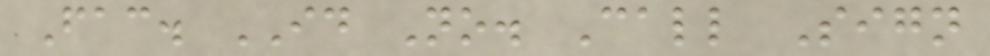Fac. ID No. Call Sign
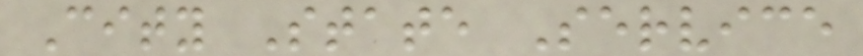City State Service
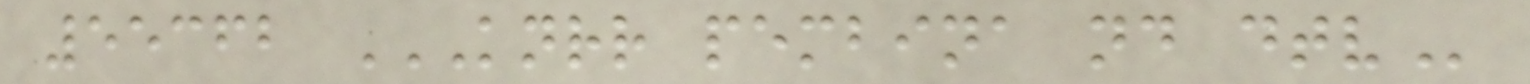55362 KNRR PEMBINA ND DTV
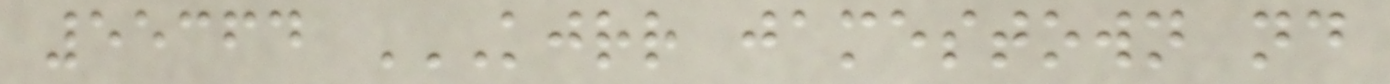55364 KJRR JAMESTOWN ND
